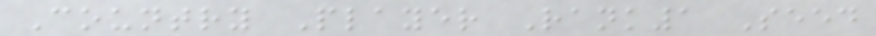Country Player Rank1 Seed
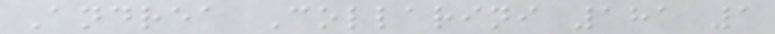Andrea Collarini 181 1
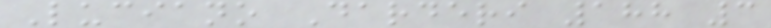Luciano Darderi 188 3
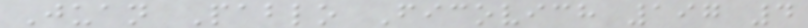Juan Pablo Ficovich 197 4
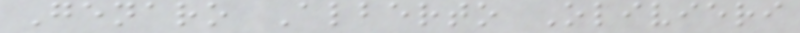Genaro Alberto Olivieri
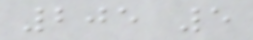205 5
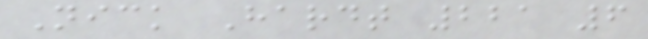Nick Hardt 221 6
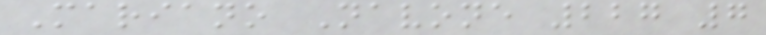Mariano Navone 227 7
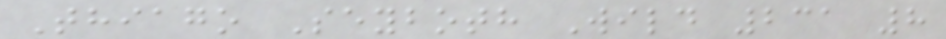Thiago Seyboth Wild 231 8
